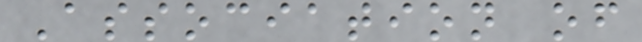Association of
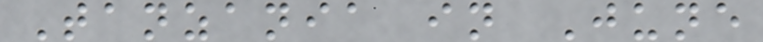Tanzania in June
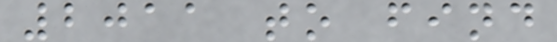2011 to find
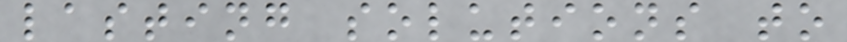lasting solutions to
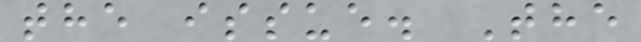the issue. The
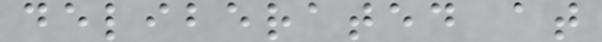deliberated at
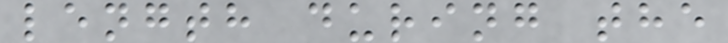length during the
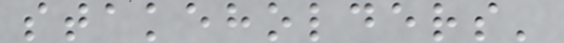stakeholders'
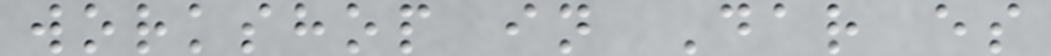workshop in Dar es
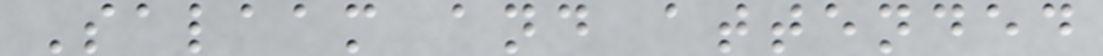Salaam and attended
